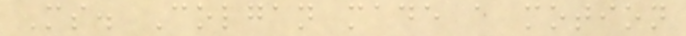Ms. Colgan made a motion
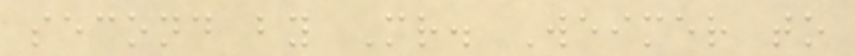second by Mr. Weimer to
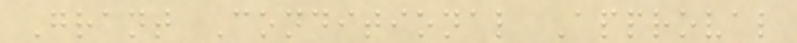Grant Conditional Approval
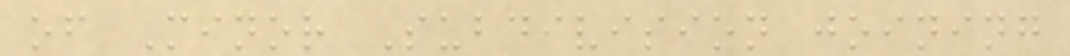of Minor Subdivision joining
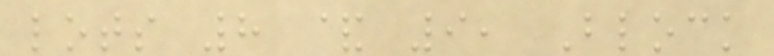lots 8 & 9, Block
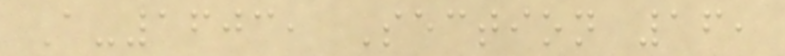A-1603, Section 16,
